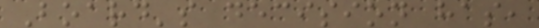Board's decision has,
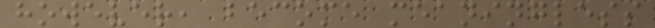however, become meaningless
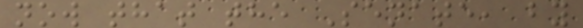now that the Senate, by
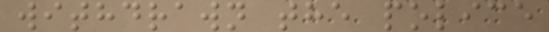withdrawn the police
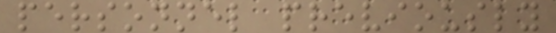personnel previously
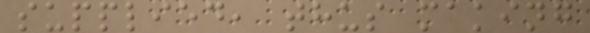supplied, thus making
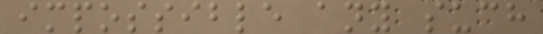impossible any such
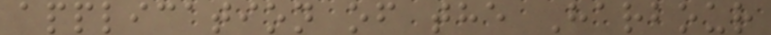application of the Harbour
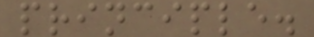principle.
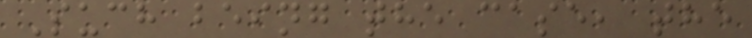Such being the case, the
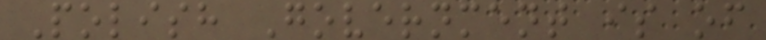Polish Government is of
